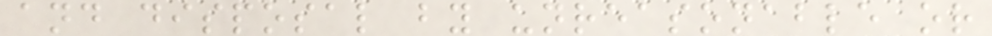and disposal by unreasonable or
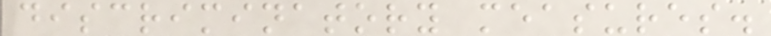discriminatory measures.
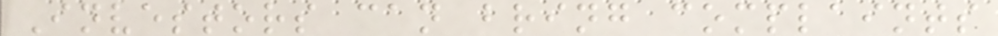Investors can bring complaints
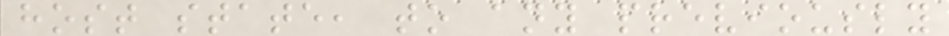host state, to any previously
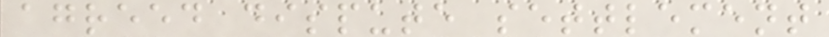agreed dispute settlement
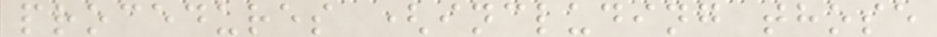procedures (including those
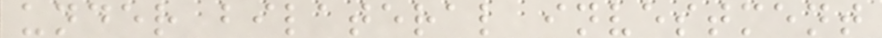under bilateral investment
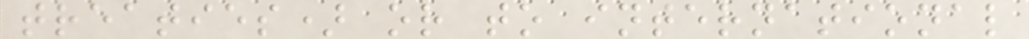treaties) or to international
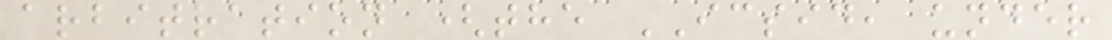arbitration (the ICSID, under
